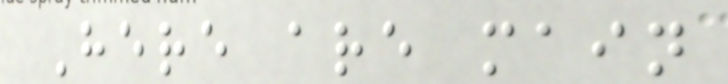Here are main
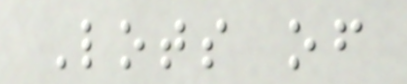Lots of
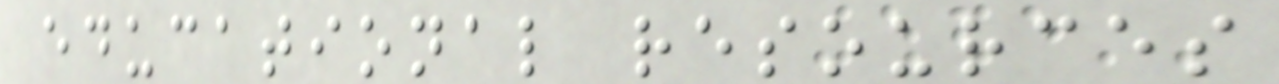educational resources
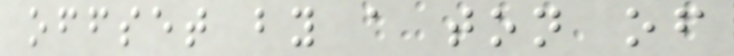offset by a ton of
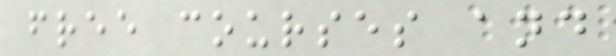free courses and
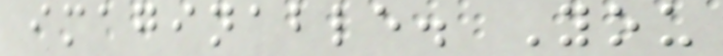imaginable. You
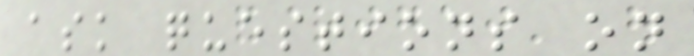ask questions on
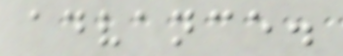advance.
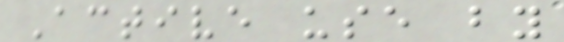Active use by
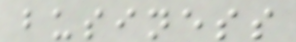business
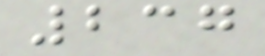237
